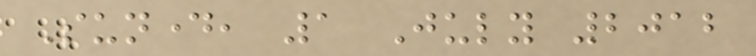Sunday, 1 July 2012
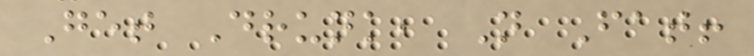Get Drunk, Not Fat!
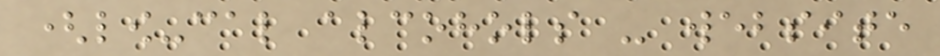(low-cal alcohols - website
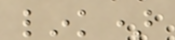link)
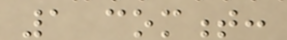1 comment:
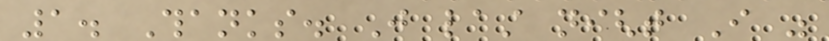1. Thanks. Just last night I was
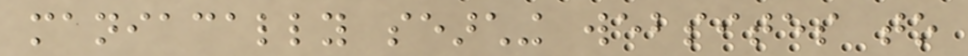maniacally searching websites to
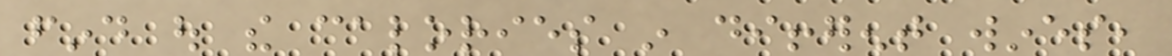find out the calories in different wines,
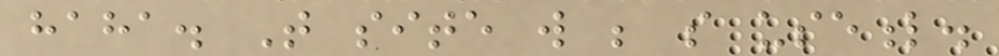haha. That site will be so useful.
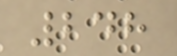248
